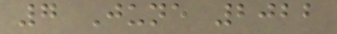7 June 2022
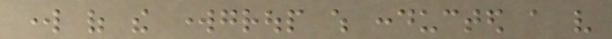work of the workgroup which conducted a very
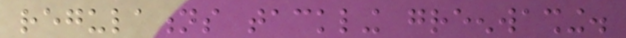regulations tackling greenwashing.
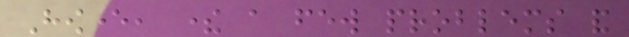However, there a few problems and
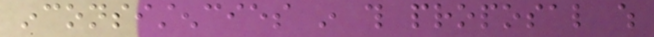inconsistencies in this proposal which
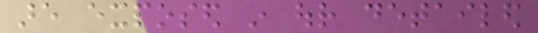are exposed in our detailed
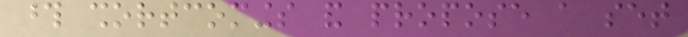those shortcomings and propose a set
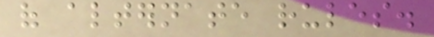of alternate rules.
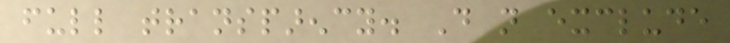full transparency. Do not exclude
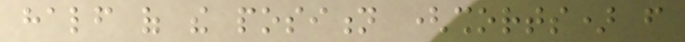half of the position (shorts) from
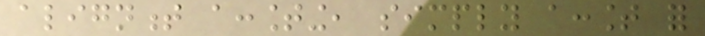alignment accounting, simply account for
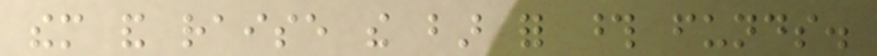them and raise the bar for those funds.
